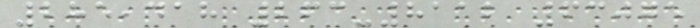285,418 263-8112 63075
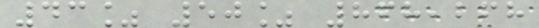43% 50% 868,268
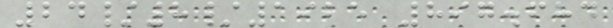24/8/1925 897.684
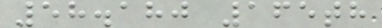58.180 165th
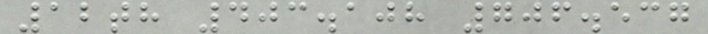12th 403.108 706.537
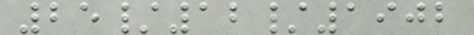25/12/1902
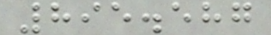895.587
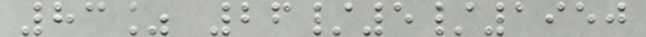83% 26/5/1950
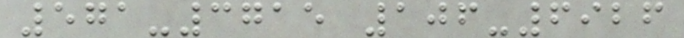571-3715 106-6926
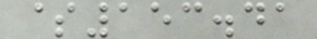$153.41
